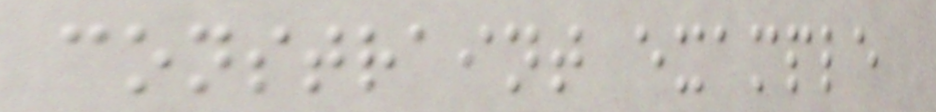constraint example
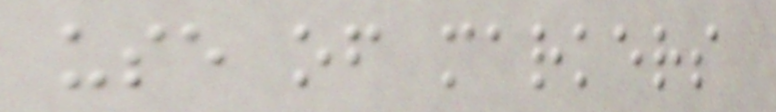use of markers
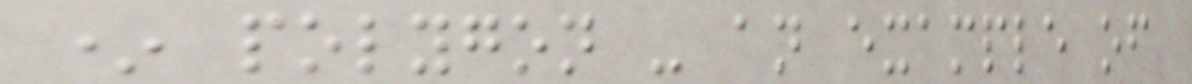* polygon - an example of
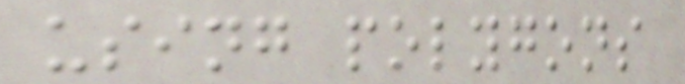using polygons
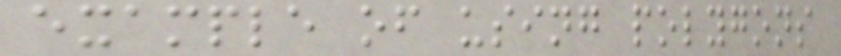example of using polygons
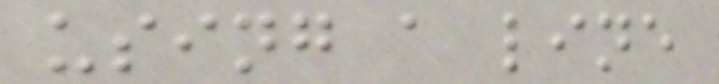using a line
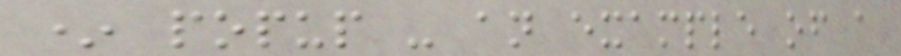* popup - an example of a
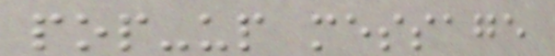pop-up message
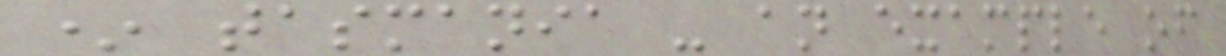* tasmania - an example of
